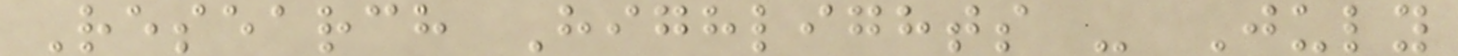Research Highlights - July
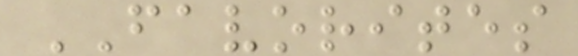FAVORITES
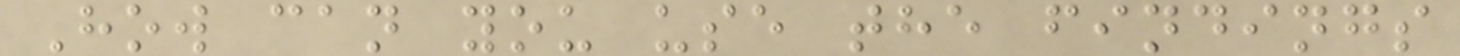How can you use the findings
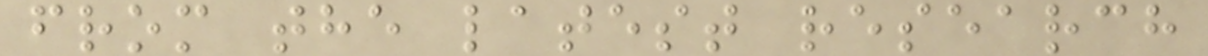from the latest research
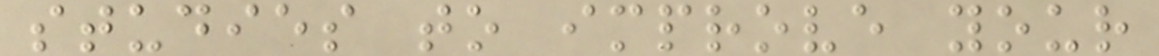studies to improve your
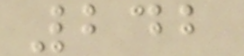242
